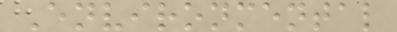Environmental
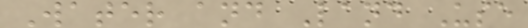Water and Land Use
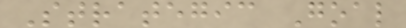Strategic Goal
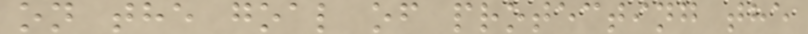on the goal of protecting the
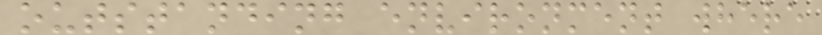outstanding environment where
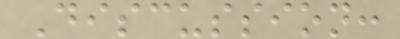Discussion:
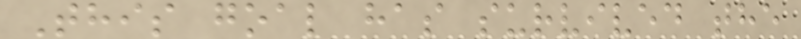This goal has survived the
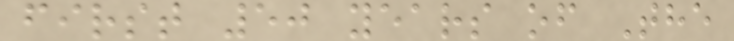first 50 years of The
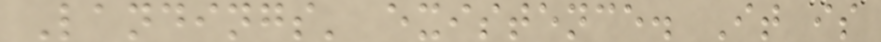Landings' existence. It is
